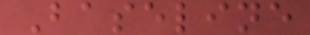Baseline
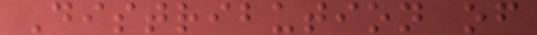Distribution of
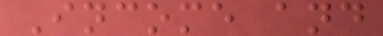Income and
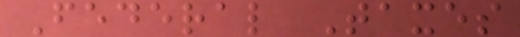Federal Taxes
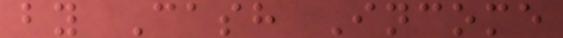by Cash Income
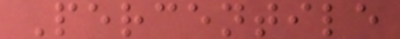Percentile
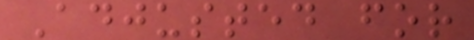Adjusted for
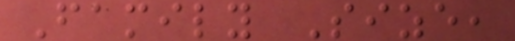Family Size,
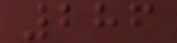286
